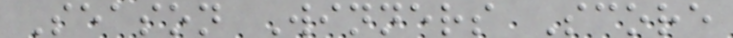Season Winners Score
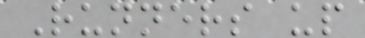Runners up
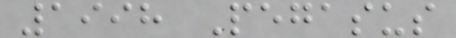1998 Pegasus
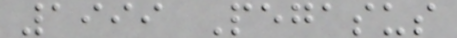1999 Pegasus
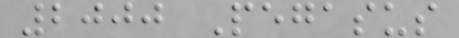2000 Pegasus
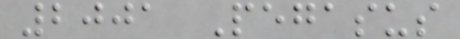2001 Pegasus
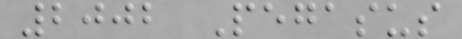2002 Pegasus
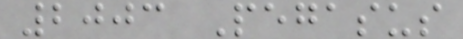2003 Pegasus
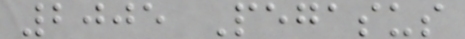2005 Pegasus
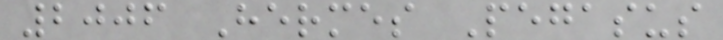2006 Hermes Pegasus
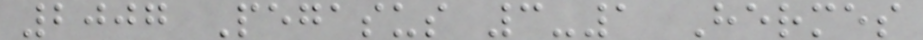2007 Pegasus 3-1 Hermes
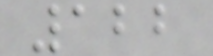122
